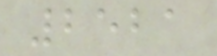2521
